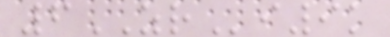6ZRi9k
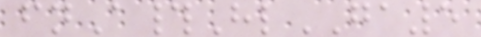fnA#HlGA5
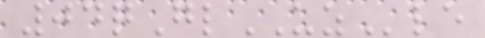04qGlUZle
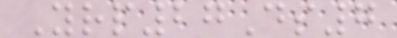Yrp27Ds7
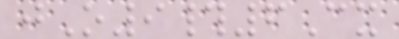jO9#6Cx
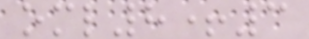oml8+3
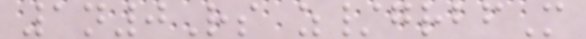1n0Rs z/grbfM
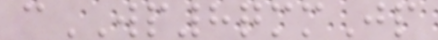cWP8qmmJp
